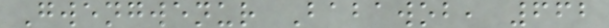Gwengwenur Babawob, 662
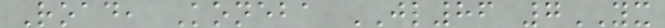Road, Koneba JL86 7YX
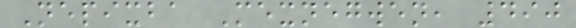Nepixba Mexnegwen, 490
